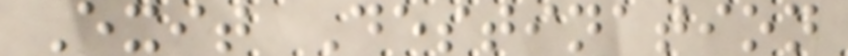Exit Destination
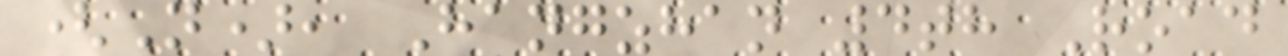(N), Hangzhan 4th Road
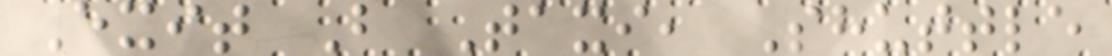Exit B Taxi, Shuttle
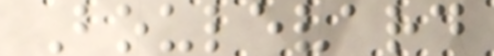Boulevard
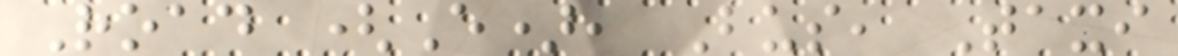Road (E), Bus, Taxi
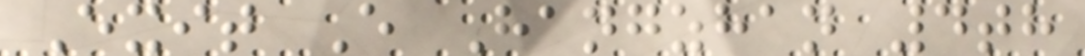Exit E Hangzhan 4th
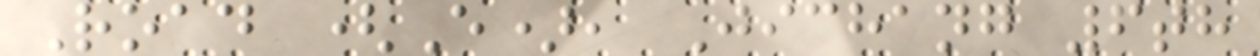Road (E), Jichang 6th
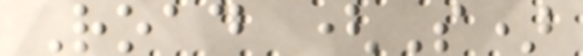Road (S)
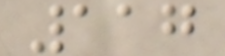117
